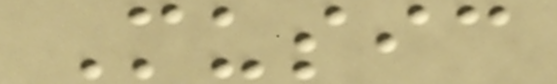Music
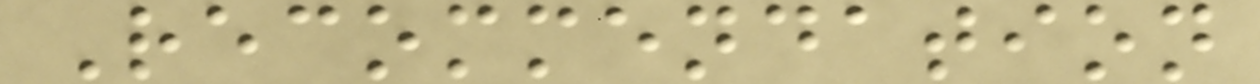Recommendation
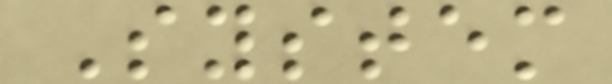System
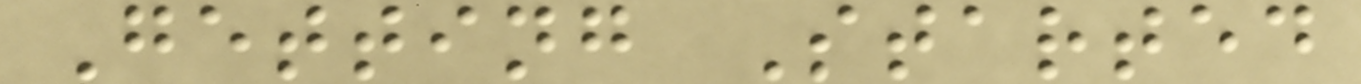Getting Started
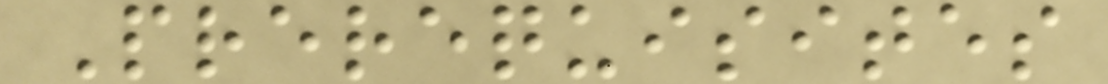Prerequisites
